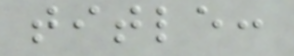title:
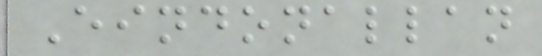Eindonallan
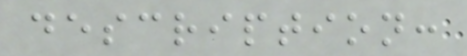description:
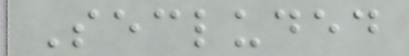Secluded
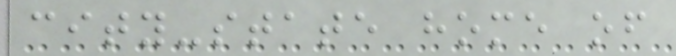city-state home of
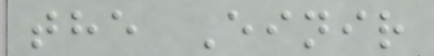the Einir
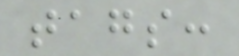tags:
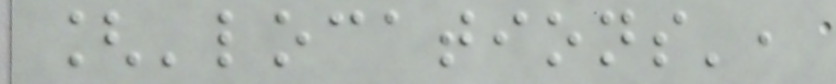['locations',
